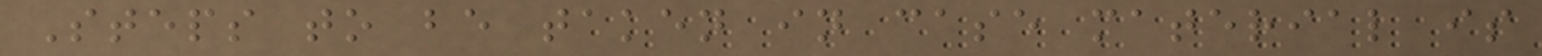Steps to be taken in case material is
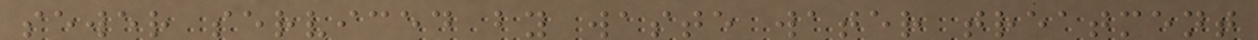sewer serviced by waste water treatment
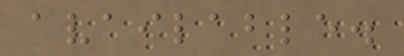available.
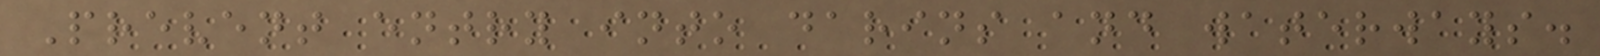Prevent entry into darins and waterways.
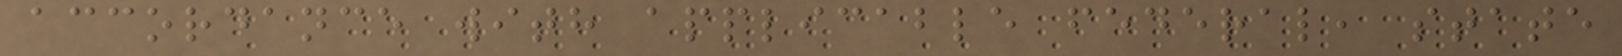accordance with applicable federal, state
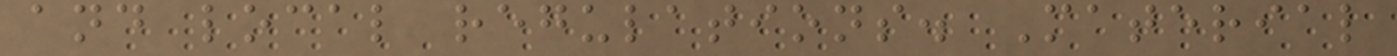and local regulations. Material
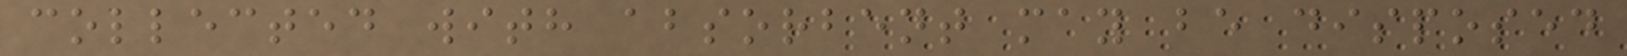collected with absorbent may be disposed
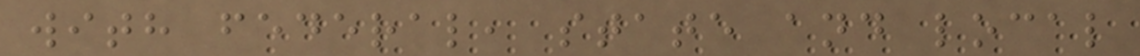with federal, state and local
